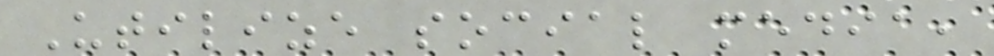Utilize social media,
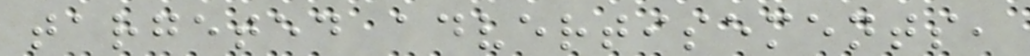targeted advertisements,
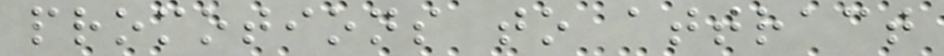promotions to attract
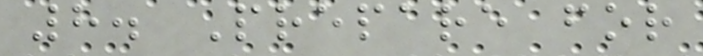8. Prepare for
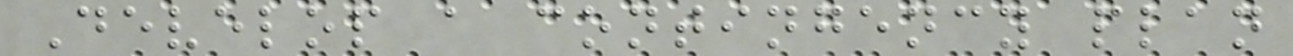Develop a contingency plan
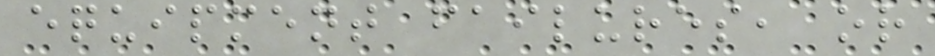equipment failures, or
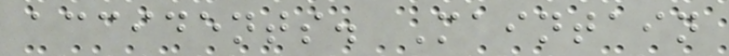accidents. Maintain
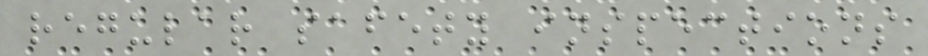regular safety inspections
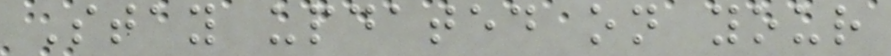Stay updated on your
